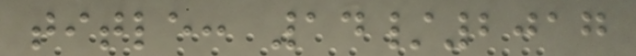title: 14/2017
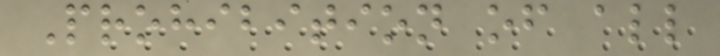Prohibition of all
